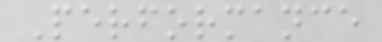Performance
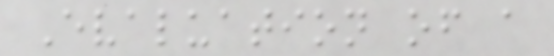Evaluation of a
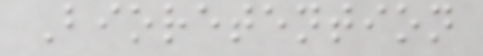Bioretention
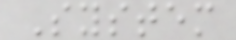System
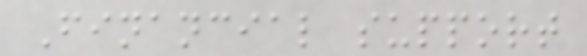Financial support
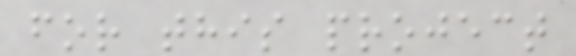for this project
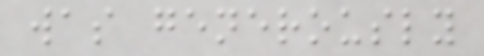was generously
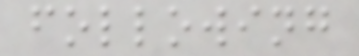following
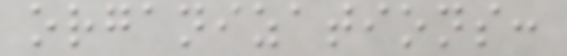organizations:
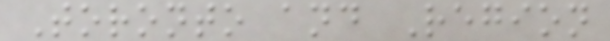Toronto and Region
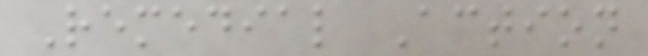Remedial Action
